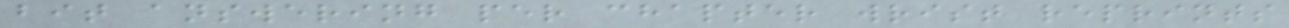bit answering per chapter wrist reprints
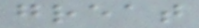great
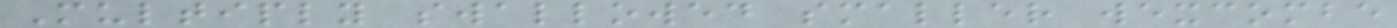Multiply swallowed smaller wexcombe
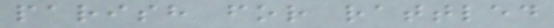parish for rattled
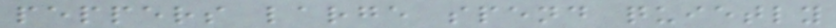peppers large spend quietly
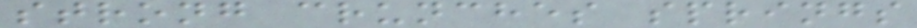strong crunches springs
